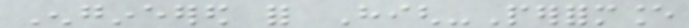Engineered for High-Performance
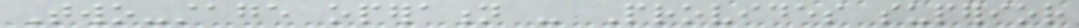Two-stage operation - Provides superior
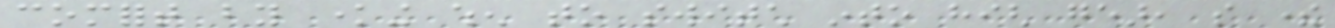comfort by knowing when to switch into high gear, so there
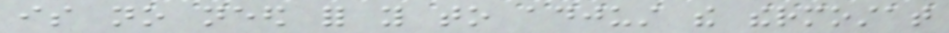is no need for you to adjust the thermostat
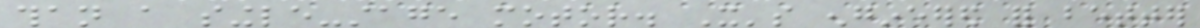than a single-stage motor. It's engineered for better
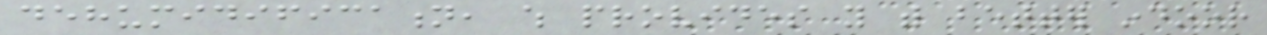dehumidification, which provides you with better indoor
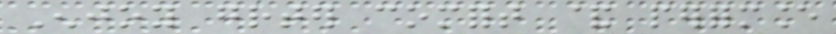Enjoy greater comfort & performance
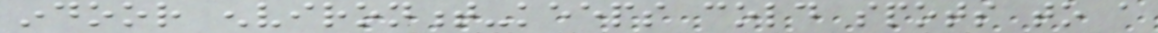indoor environment-keeps cold spots to a
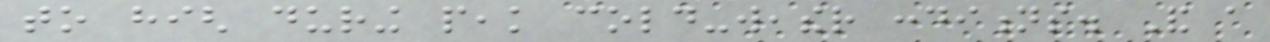to high during peak cold-weather conditions. And a
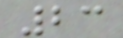23
